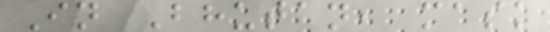In Bhutan, mask
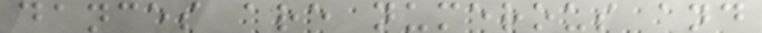dances are numerous and
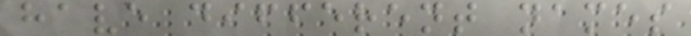have different names
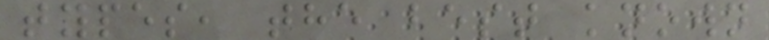types, the best known
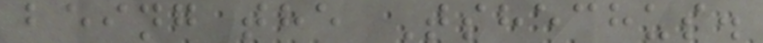being the Tshechus.
